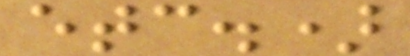etc.)
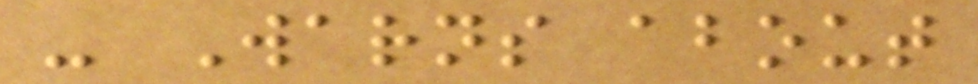- Warns about
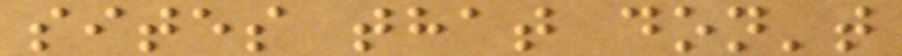sites that don't
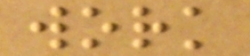work
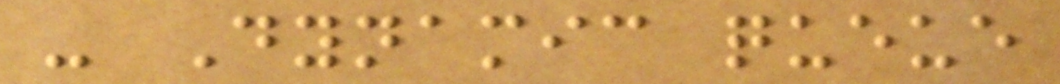- Dynamic queue
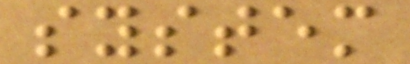system
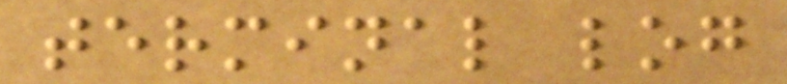terminal log
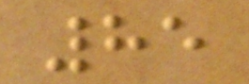85
